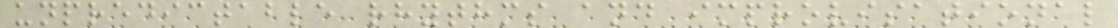unpredictable rhythms and improvisational
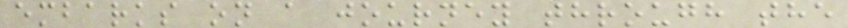embarks on a journey through the
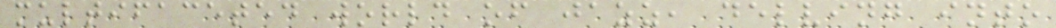multifaceted world of jazz, delving into
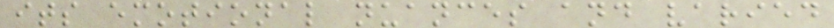its emotional nuances and varied
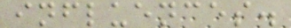influences.
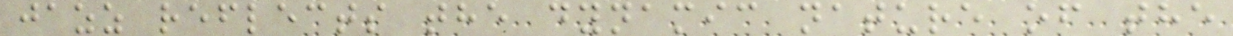jazz reflects the dynamic nature of the
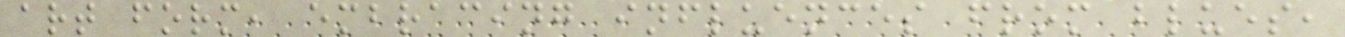art form, embracing influences from blues,
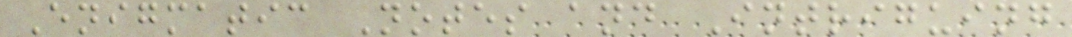Enigmatic Notes and Intriguing
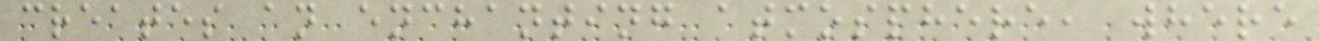creates an enchanting atmosphere, where
